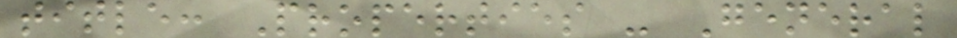title: Properties - General
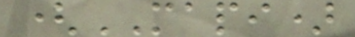(MAPI)
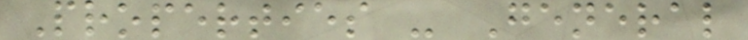Properties - General
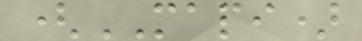(MAPI)
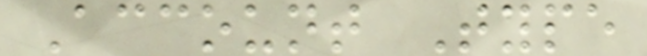Account Type
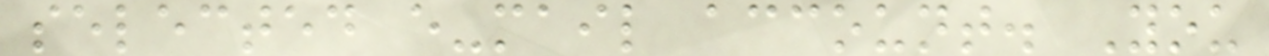selected e-mail account. You
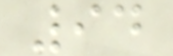94
